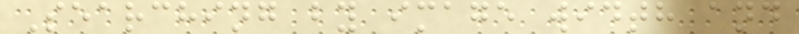Searching by image width and
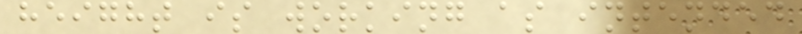height is working as intended
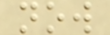now
